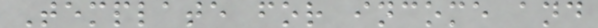Template for income and
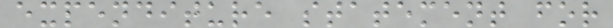expenditure statement for
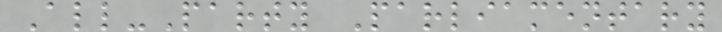All-Party Parliamentary
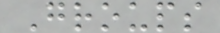Groups
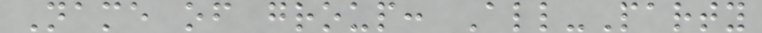Name of group: All-Party
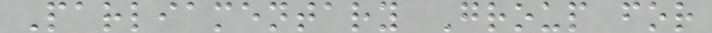Parliamentary Group for
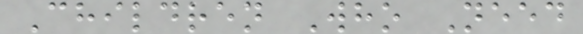Children Who Need
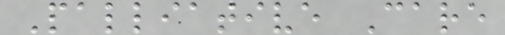Palliative Care
